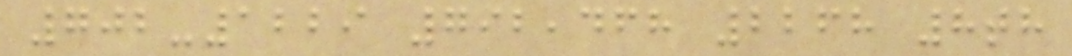702-1229 792,468 2268 8th
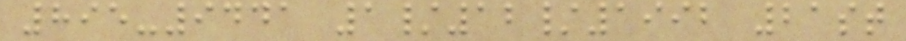895-9441 1/12/1992 21st
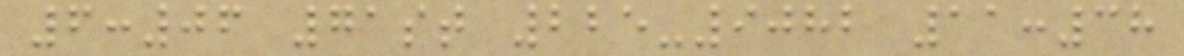6:06 71st 225-9082 11:38
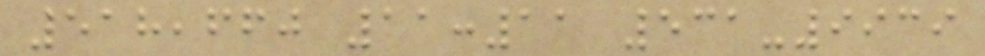518,660 11:11 531-9939
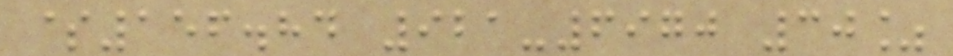$156.84 921-6970 30%
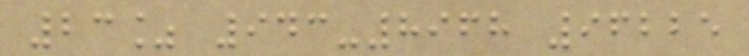23% 943-8968 96225
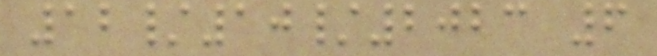12/10/2023 6
